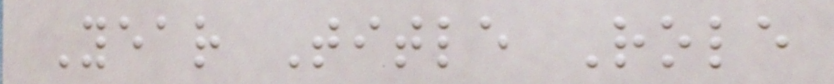Year Title Role
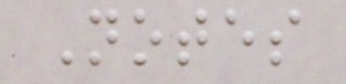Notes
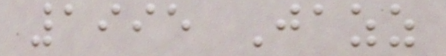1995 Jazz
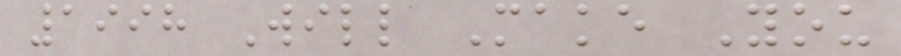1998 Will Make You
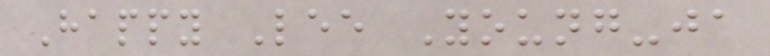Happy Lee Young-ja
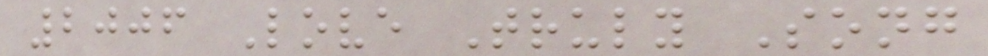2006 Love Truly Song
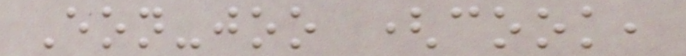Eon-joo (cook,
